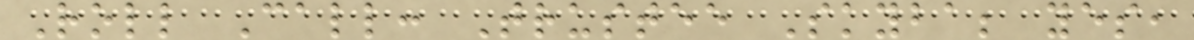Roll Call: Trustee Skyba; yes,
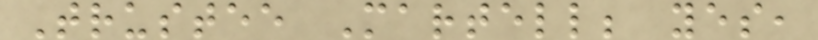Trustee Martell; yes,
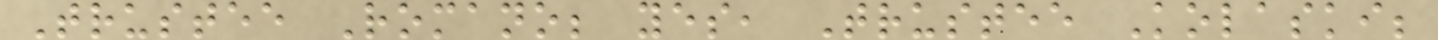Trustee Romano; yes, Trustee Kolaski;
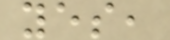yes,
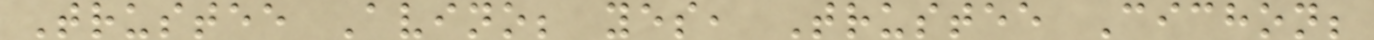Trustee Avino; yes, Trustee Cichon;
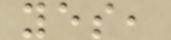yes,
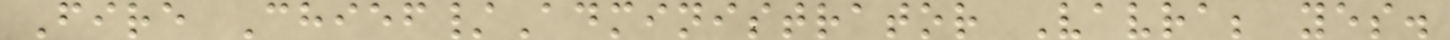Fire Chief/Administrator Vavra; yes.
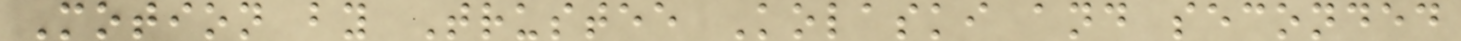Motion by Trustee Kolaski and seconded
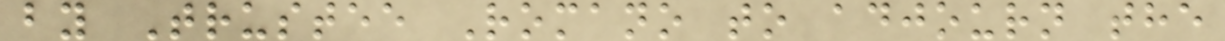by Trustee Romano to adjourn the
